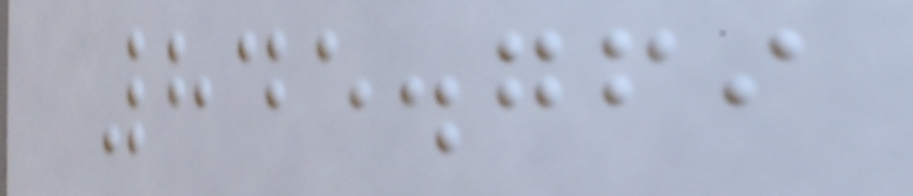845.769
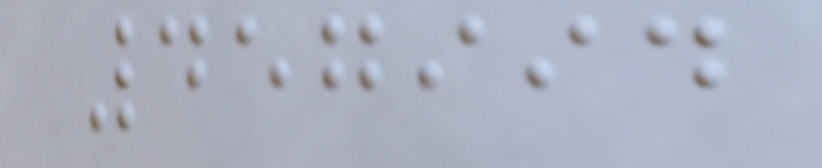457994
